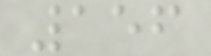156
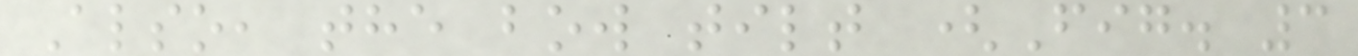Also, the bow tilt (Fig. 3
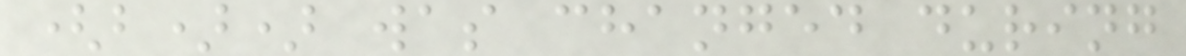(b)) was changed during
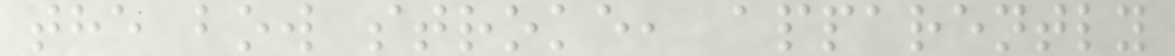the bow stroke, apparently
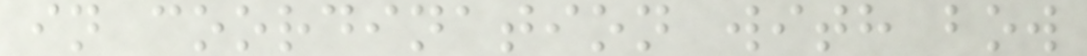in coordination with bow
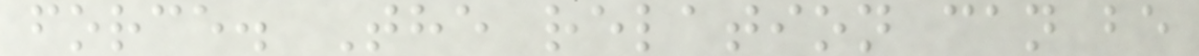force. The relation can be
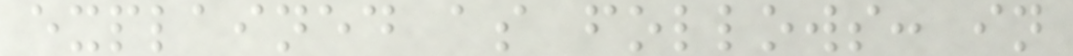explained as follows: in
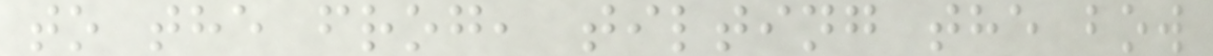to the frog, tilting the bow
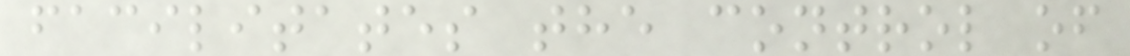facilitates the control of
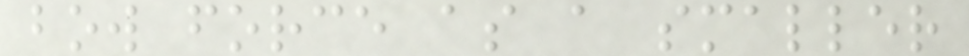bow force as a smaller
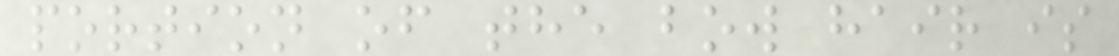portion of the bow hair is
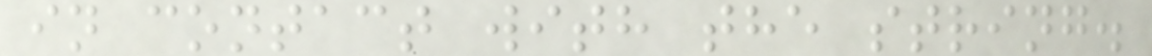in contact with the string.
